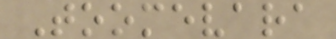Toomevara
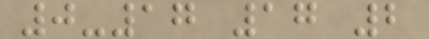0-17 17 2
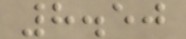8.50
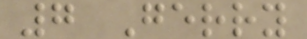7 Gerry
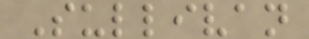Sullivan
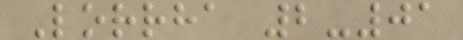Lorrha 2-01
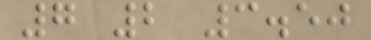7 2 3.50
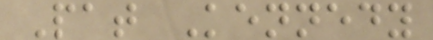Pat Kennedy
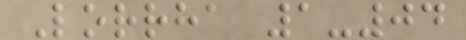Lorrha 1-04
